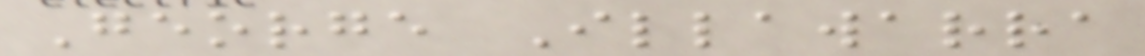George Illawarra
